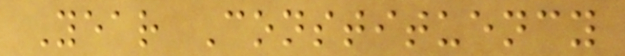Year Constituency
